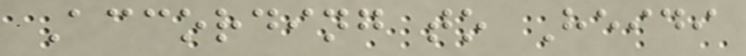According to Heidi
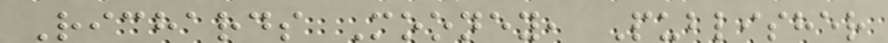Richards Mooney, Publisher
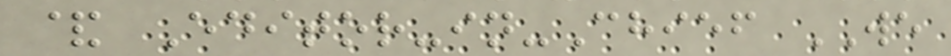& Editor-in-Chief WE
